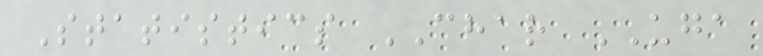Statistics CHAR UGA
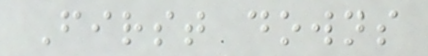First downs
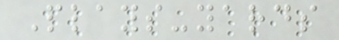Plays-yards
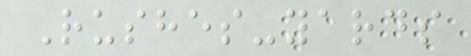Rushes-yards
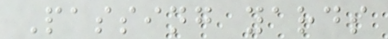Passing yards
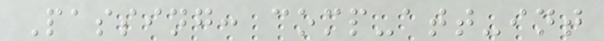Passing: comp-att-int
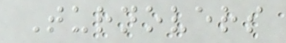Turnovers
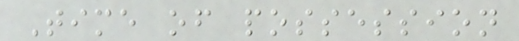Time of possession
